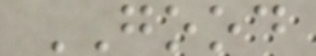GOOD
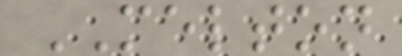MELTON
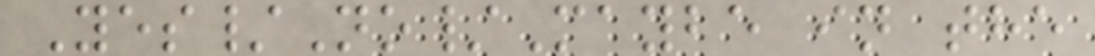Yes/No/Maybe in the
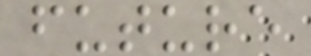future
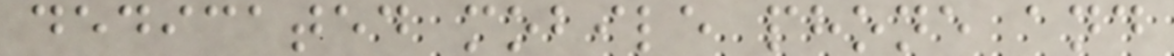dedicated mobile phone and
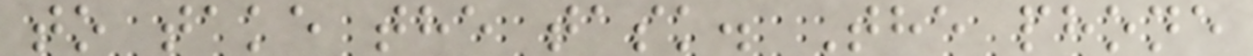to take the task. The phone
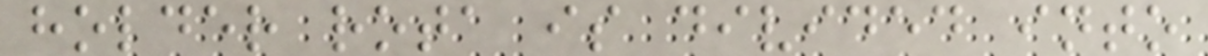holder rota is divided into
